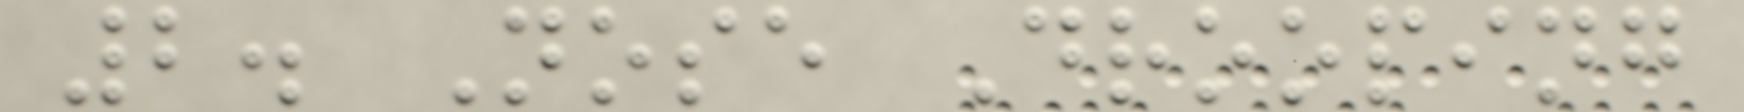2. Nose Drooping
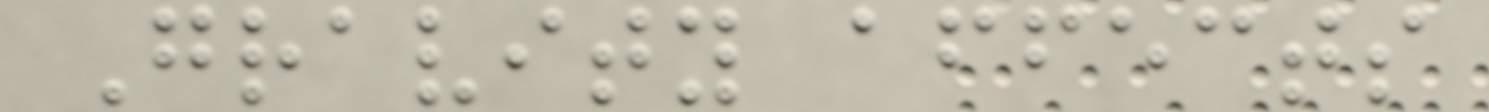Gravity affects
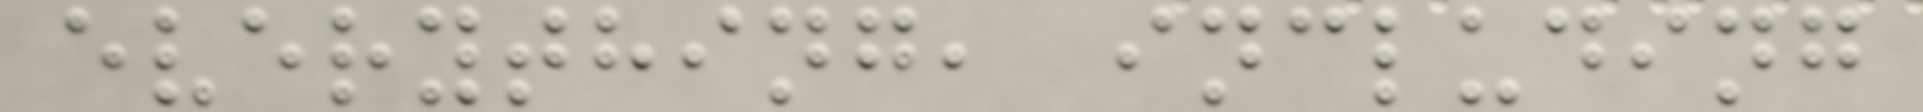everything, including
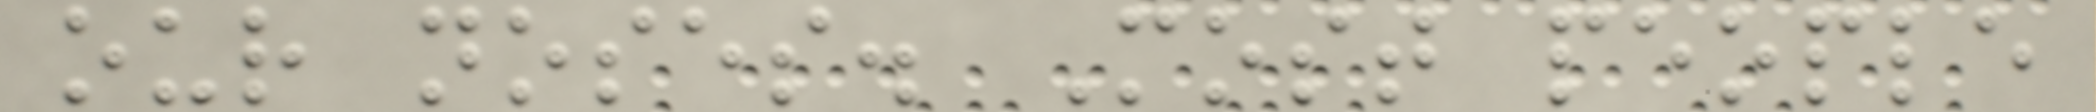our noses. Most people
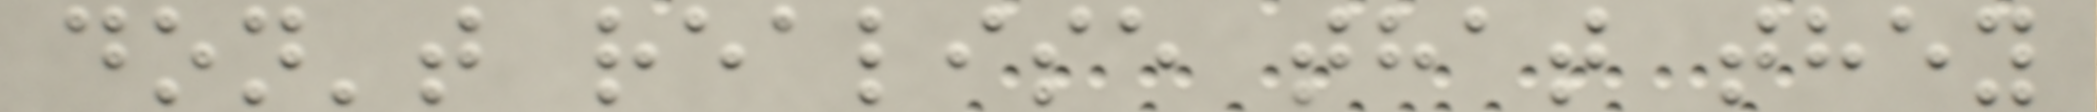don't realise that they
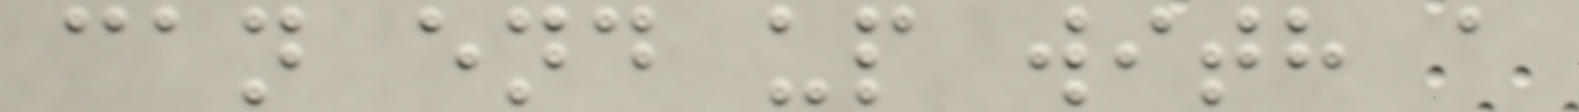can end up with a
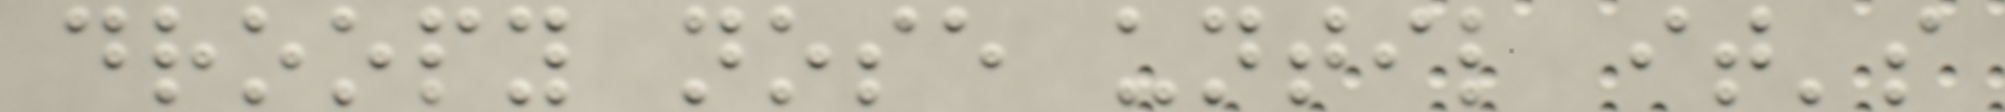droopy nose until it's
